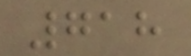718
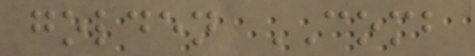golden COMB
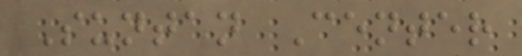Suntan Center
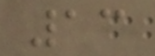13
